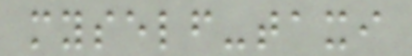myself-taxi
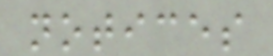notices
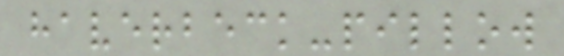haverbeck-pillow
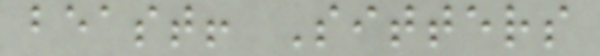beast! Sitters
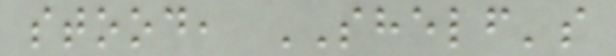stood, SHELF's
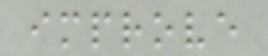improve
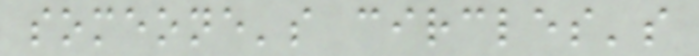someone's circles's
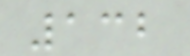132
